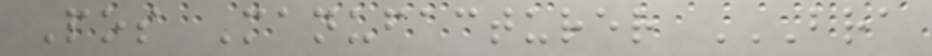Pos Manufacturer BRA
